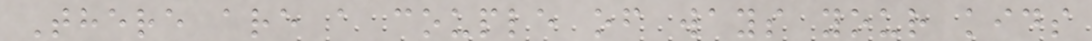There are a couple of ways your kids
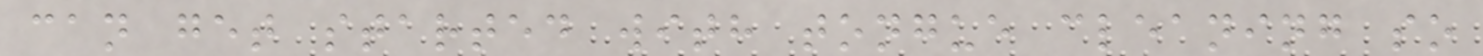can get started with tongue cleaning so
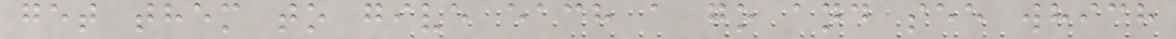get them to give each a go and see which
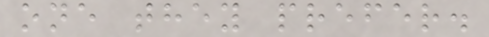one they prefer.
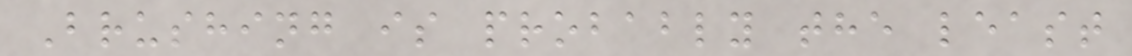Brushing is probably the least
